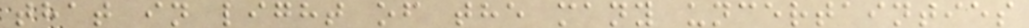that in light of the many uncertainties
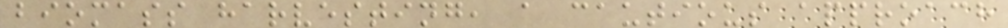biomass harvesting, a cautious approach
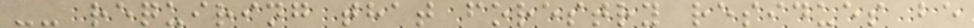-- requiring that forestry residues be
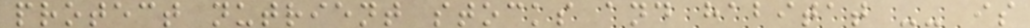protect nutrient stocks and habitat -- is
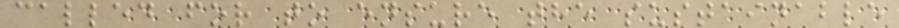called for to ensure the sustainable
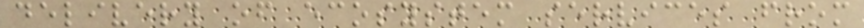delivery of ecosystem services from
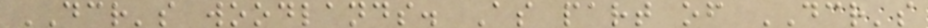DCR's woodlands. As part of DCR's
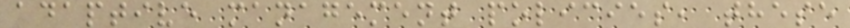adaptive management policies, these
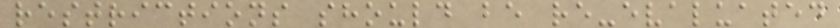restrictions should be re-evaluated
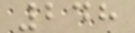248
